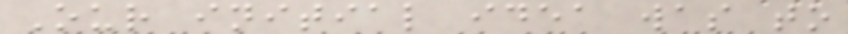Our initial idea was to
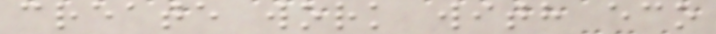create work with eco
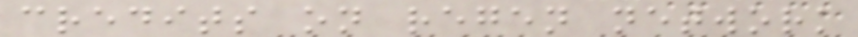credits on regen network
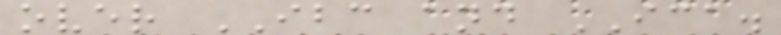over IBC and ICA.
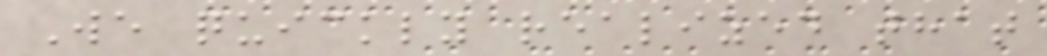We quickly realized that
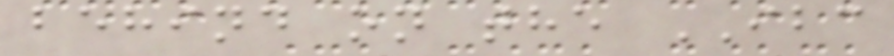behind on the IBC
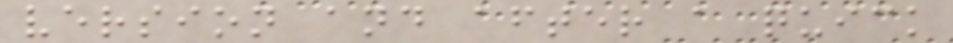version and after a quick
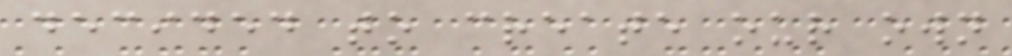decided to create our own
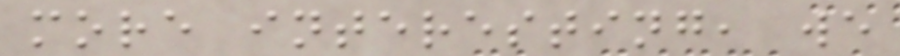more interesting, we
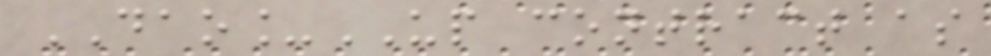DAO_UP contract as
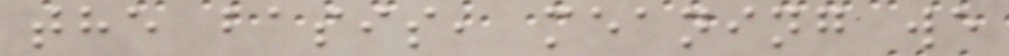the basis, meaning we
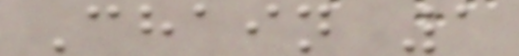Chain 1
